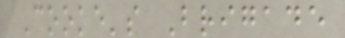Cooke's Brigade
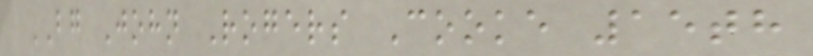BG John Rogers Cooke 15th
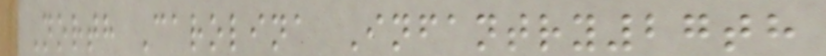North Carolina Infantry27th
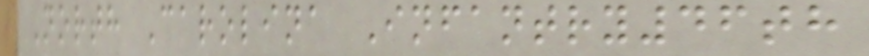North Carolina Infantry46th
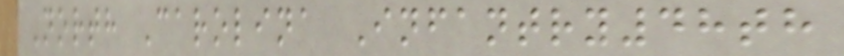North Carolina Infantry48th
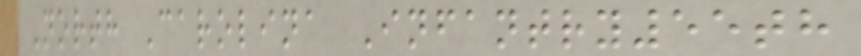North Carolina Infantry55th
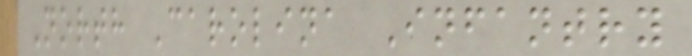North Carolina Infantry
